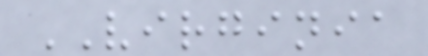VIRGINIA
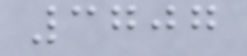3707
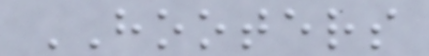HOOTERS
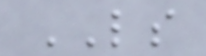LS
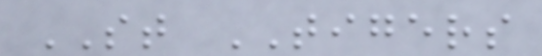ST TIGERS
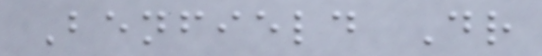Benfield Dr
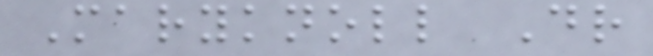Maryknoll Dr
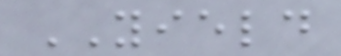YIELD
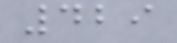429
